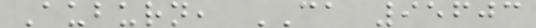Auburn, CA 95603
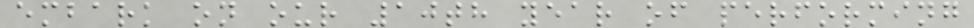embark on our 10th year of performing
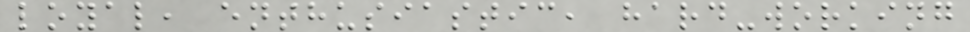loyal, enthusiastic, hard-working
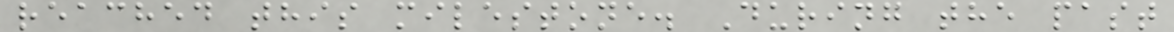reached this milestone. During the past
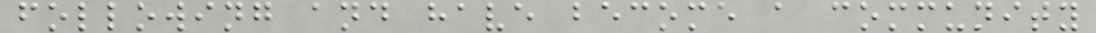following and have become a community
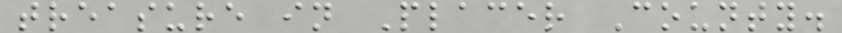treasure in Placer County.
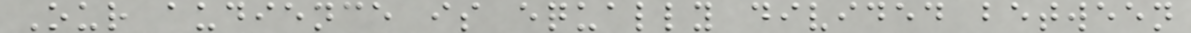Our audience is equally divided between
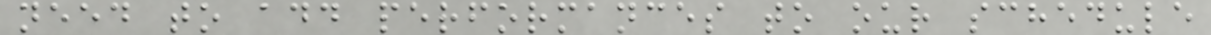need to add performances to our schedule
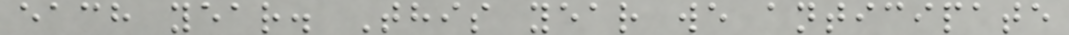each year. This year we anticipate
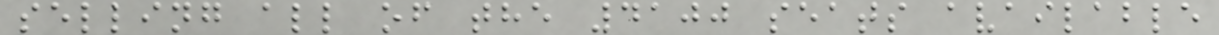selling all of the 4100 seats available
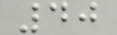40
